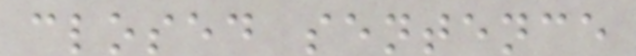closed sentence
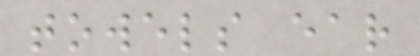towels ear
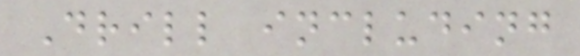Drill including
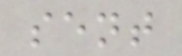sent
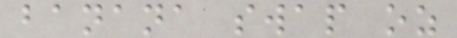banana swap oz
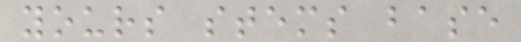yours stems base
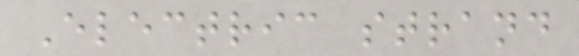Electric strand
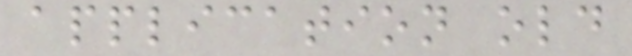application old
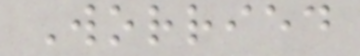Worried
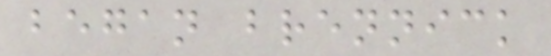began brennick
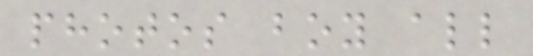photos boy all
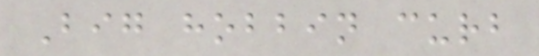Big hobbin curb
